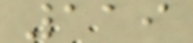119
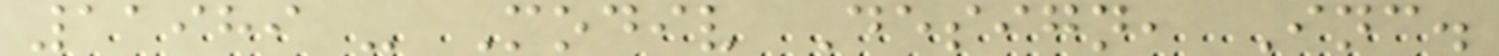11989 - Modiv Design, Inc.
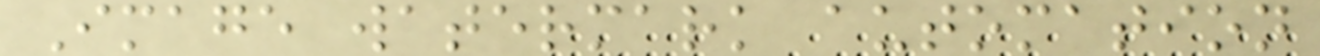Image watermark automation
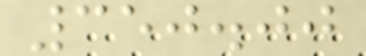350.00
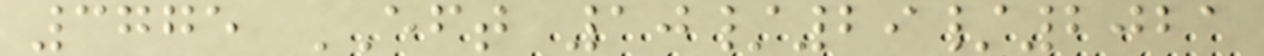3775 EFT 10/29/2021
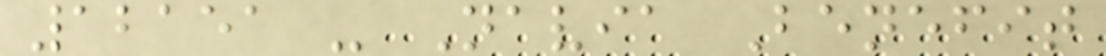12151 - Navia Benefit
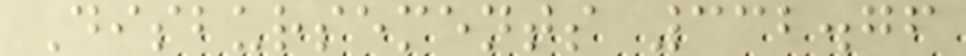Disbursements 332.76
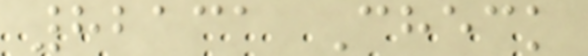82131 Check
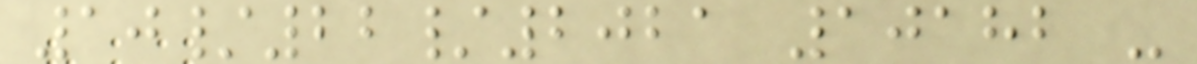10/22/2021 10182 -
